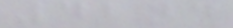42nd
